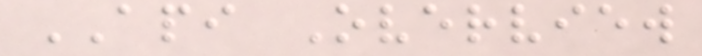API Overview
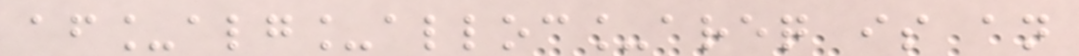af_alg_alloc_areq is an
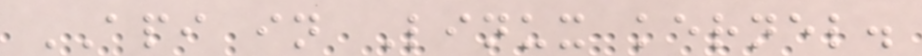API in Linux kernel.
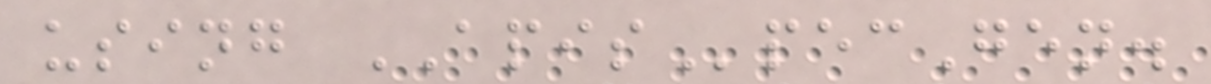using APISpecGen.
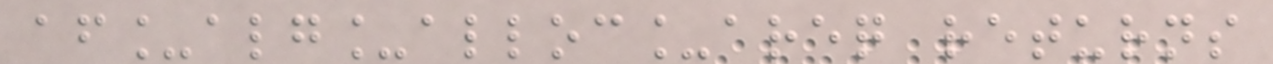af_alg_alloc_areq returns
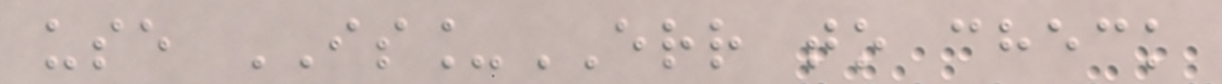use IS_ERR to check
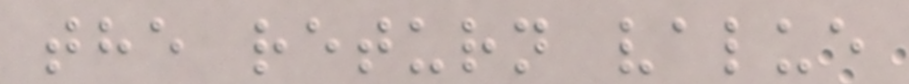the return value
